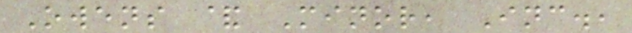Owens & Minor, Inc.,
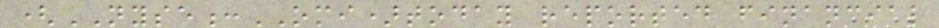(NYSE:OMI)today reported financial
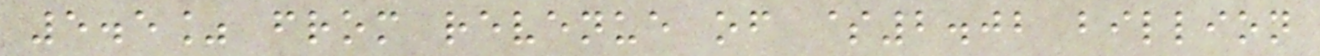5.5% from revenue of $2.02 billion
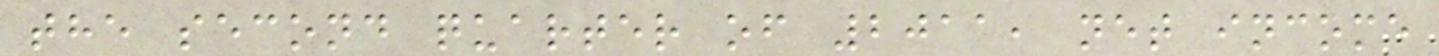the second quarter of 2011, net income
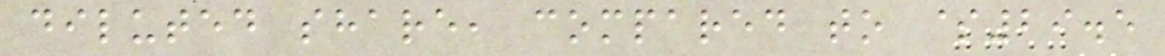diluted share, compared to $29.5
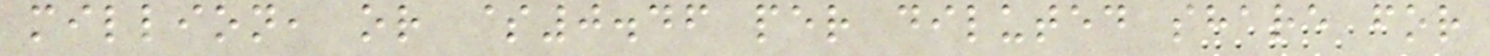million, or $0.46 per diluted share for
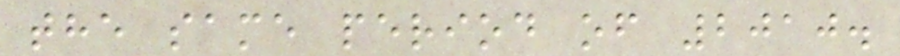the same period of 2010.
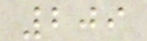209
